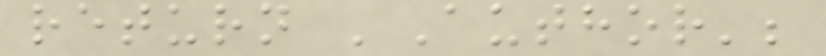return 'Author';
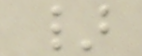}
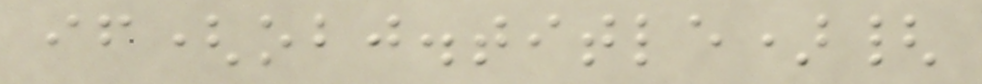if(obj.title){
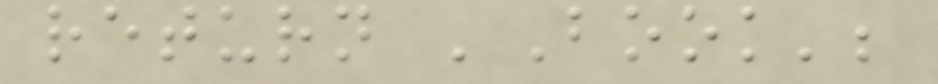return 'Book';
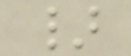}
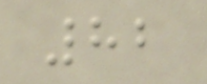82
